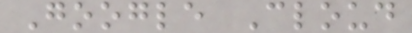Google Cloud
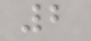2
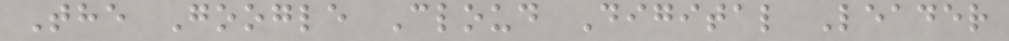The Google Cloud Digital Leader
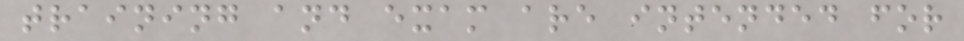training and exam are intended for
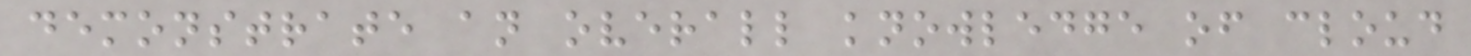demonstrate an overall knowledge of cloud
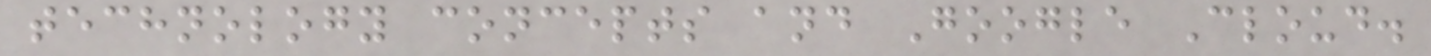technology concepts and Google Cloud.
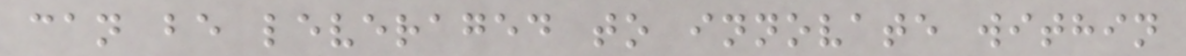can be leveraged to innovate within
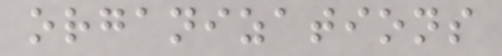organizations
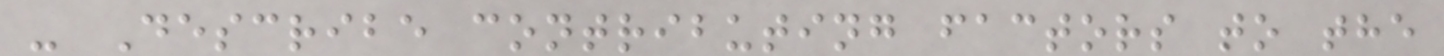- Describe contributing factors to the
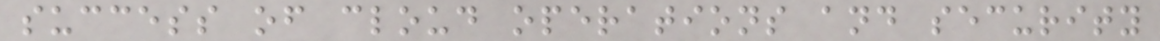success of cloud operations and security
